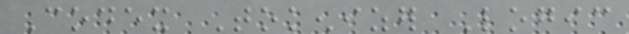Codex Tokenizer Logic
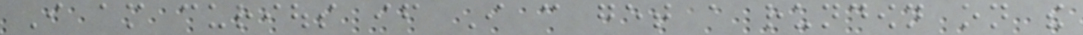I am curious if I can get a rundown on the
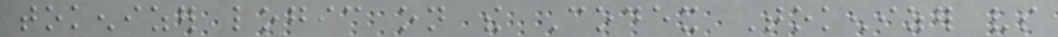tokenizer logic on the Codex Tokenizer vs
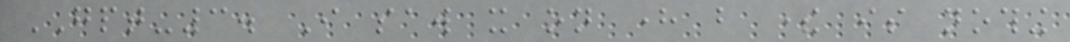GPT-3. I saw it on here but there is nothing
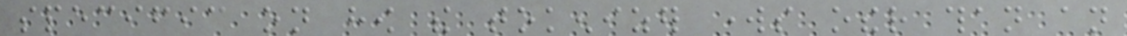specific on how the tokenizer works other than an
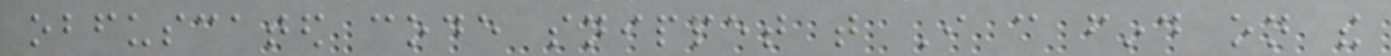obfuscated code snippet that I can find on the
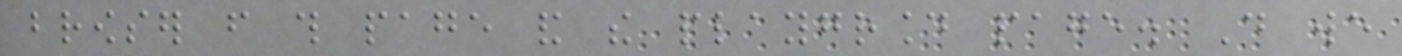browser from this page and the playground page. Do we
